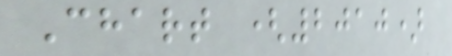Chart (2010)
